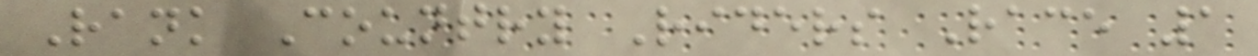Rank Country Riders Race 1
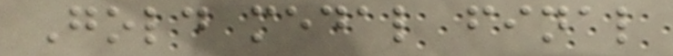Gold medal final
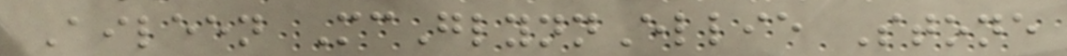Aileen McGlynnEllie Stone
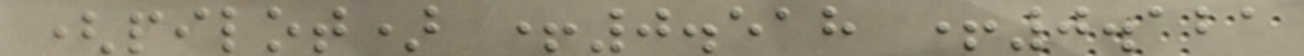(pilot) +0.518 +0.121
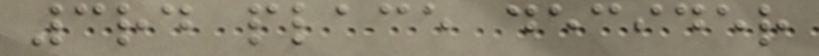3rd place decider
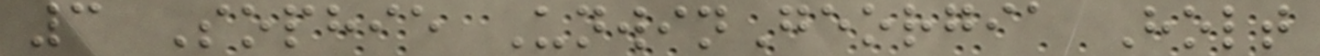3 Sophie UnwinGeorgia Holt
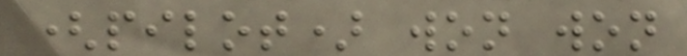(pilot) won won
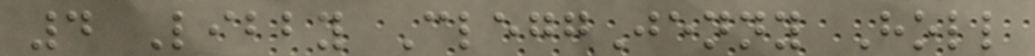4 Libby CleggJenny Holl
